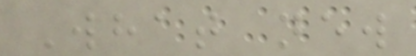What new
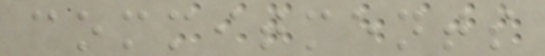commitments
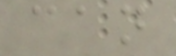can
